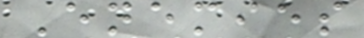Enemies
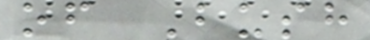of Bush
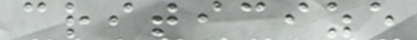criticize
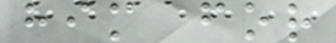him for
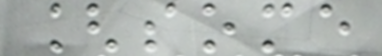[some
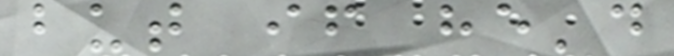but if he'd
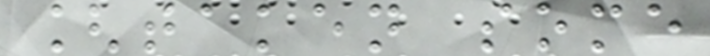[taken some
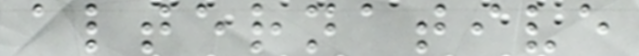alternative
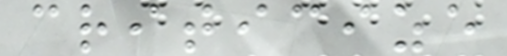criticize
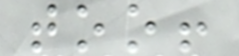too!
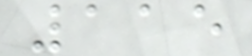115
